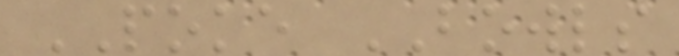POKE BOWLS
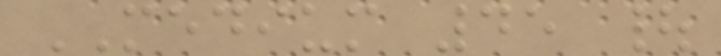MEDIUM 45 |
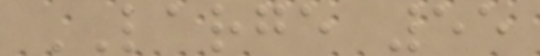LARGE 55
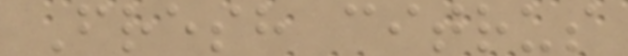Fresh citrus
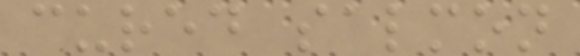cured salmon
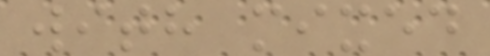with mixed
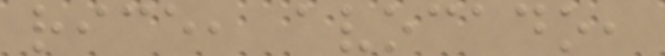rice, avocado,
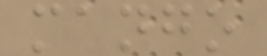mango
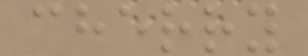cherry
